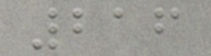216
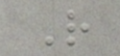R
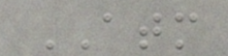ATM
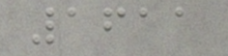1611
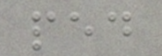ped
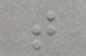t
